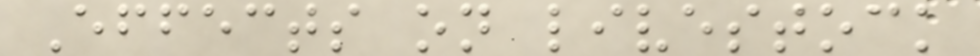Effects on livestock
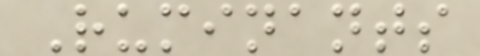Ruminants
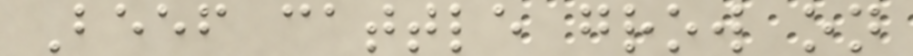Beef cattle grow on
